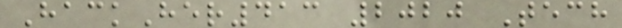HackHer413 2020 Tech
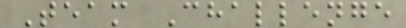Team Challenge
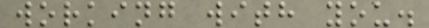working with you.
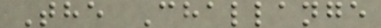The Challange
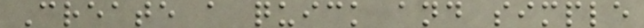Create a quick and simple
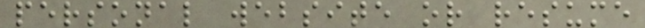personal website or resume
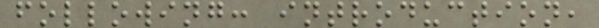following: introduction,
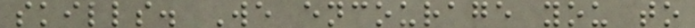skills. We encourage you to
